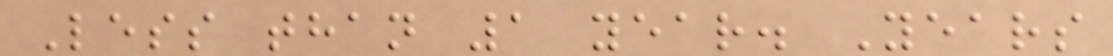Less than 1 year. Years
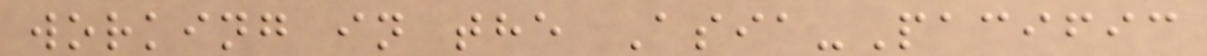working in the Asia-Pacific
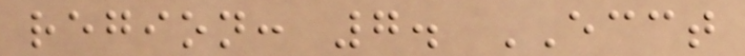region: 7. ECCT
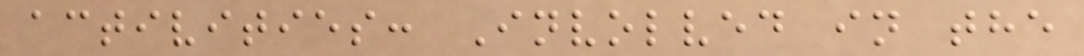activities: Involved in the
